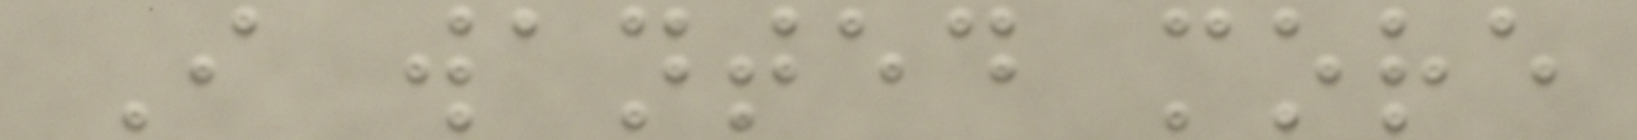I wanted more
